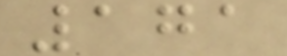171
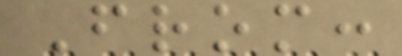From:
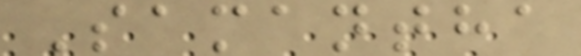Samantha
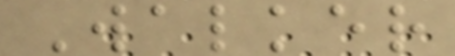Walker
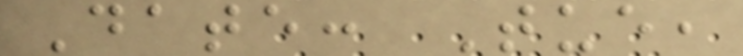Date: Tue,
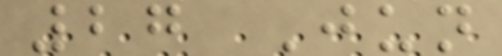27 Jun
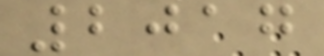2017
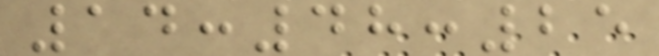14:48:25
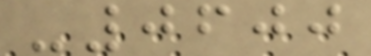-0600
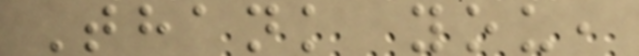Thank you,
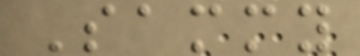Sammy
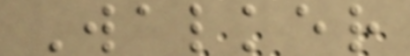Walker
